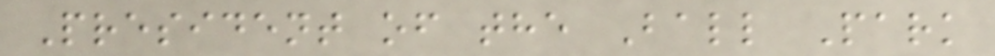President of the Ball Park
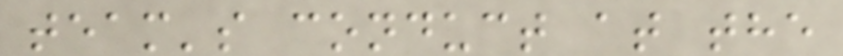team's conduct at the
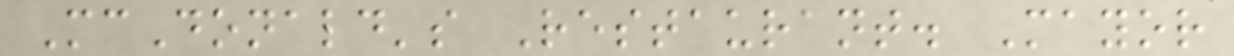McDonald's Restaurant. Mayor
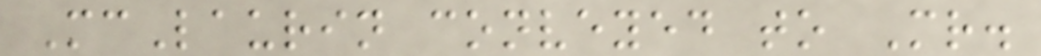McLaurin conveyed to Mr.
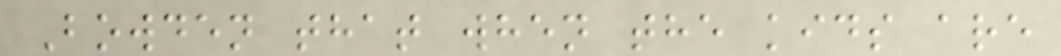Bowden that when the kids are
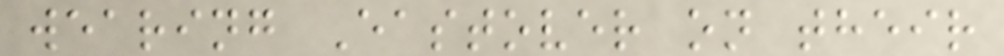wearing Eastover on their
